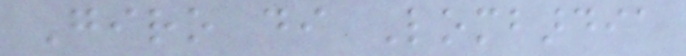Giro di Lombardia
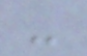-
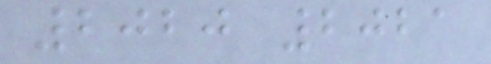2020 2021
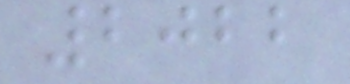2022
